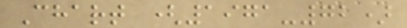Chart (1971-72)
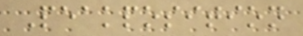Peakposition
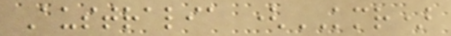Australia (KMR)
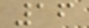16
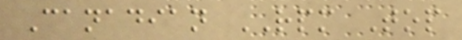Canadian RPM Top
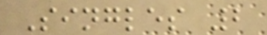Singles 2
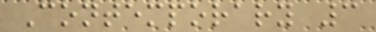Contemporary 3
